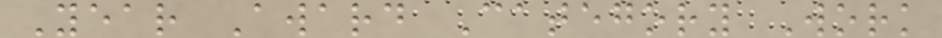Year Award Category Work
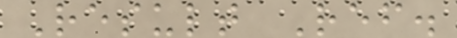Result Ref.
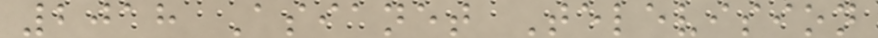2018 Asianet Television
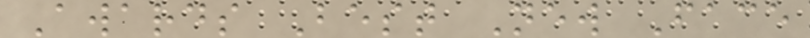Awards Best New Face
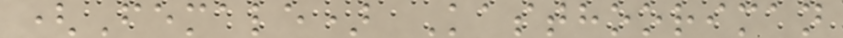(Female) Kasthooriman
